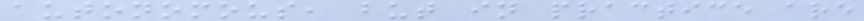autonomous, but in practice are
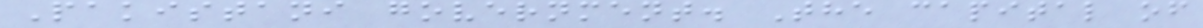Pakistani government. The capital of
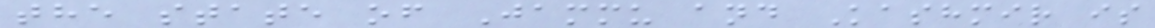the state of Jammu and Kashmir is
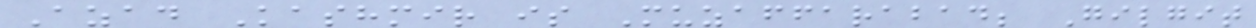Azad Kashmir is Muzaffarabad; Gilgit
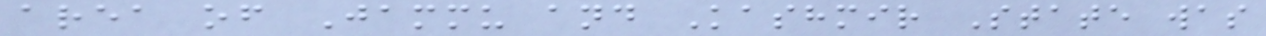area of Jammu and Kashmir State was
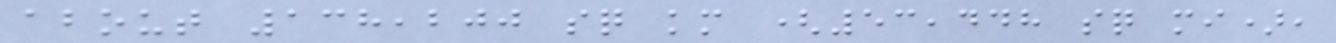about 138,200 sq km (53,448 sq mi),
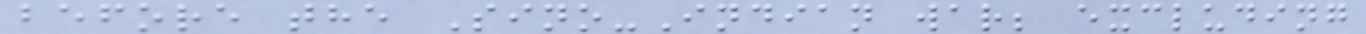before the Sino-Indian war; excluding
